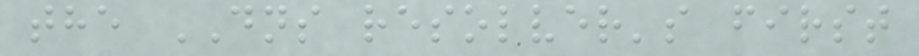the DNS resolver's first
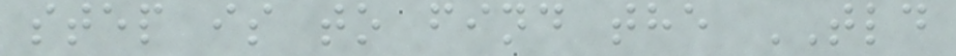step is to find the TLD
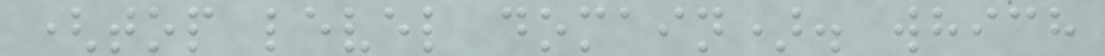(top level domain). which
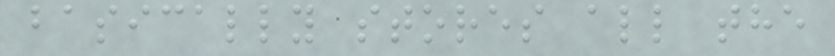basically stores all the
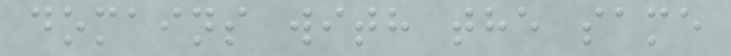domains with the same
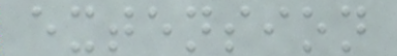extension
